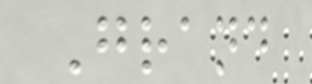Grand
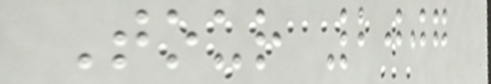Tour 2007
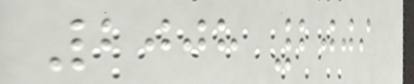2008 2009
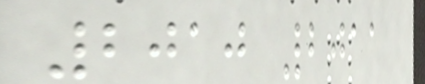2010 2011
